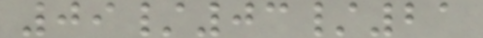09/03/21
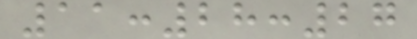11:28:27
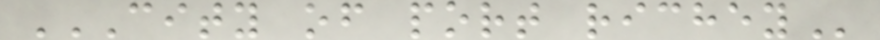CITY OF PORT RICHEY
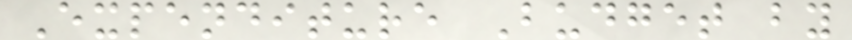Expenditure Budget by
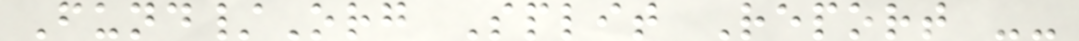Fund/Org Split Report --
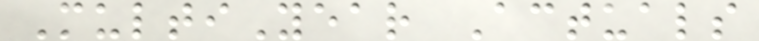MultiYear Actuals
